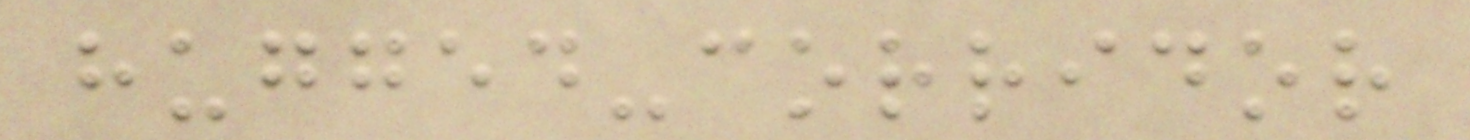hugged-corridor
